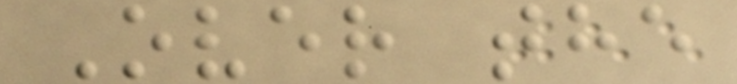Over the
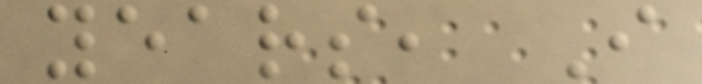years, I
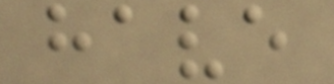have
